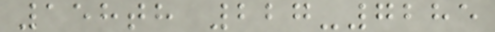158th 227-7285
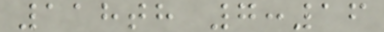118th 7:16
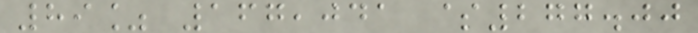89% 167,041 $277.00
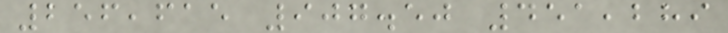256,615 907.50 451,289
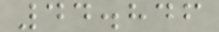44.846
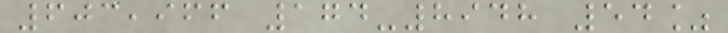603,966 174-8948 54%
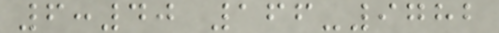6:40 166-9782
